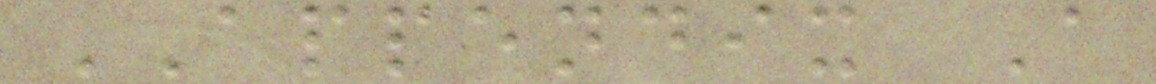APPENDIX A
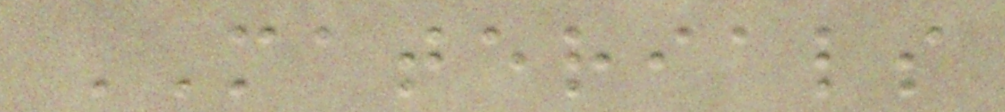MATERIALS
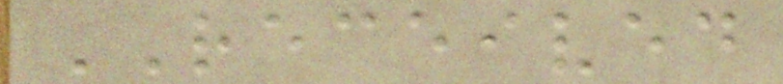RECEIVED
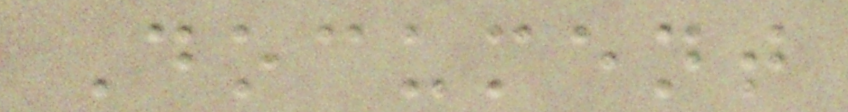Document
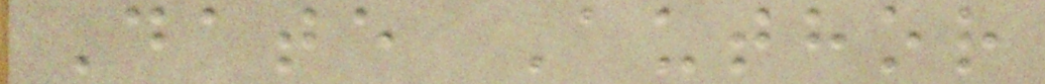Date Author
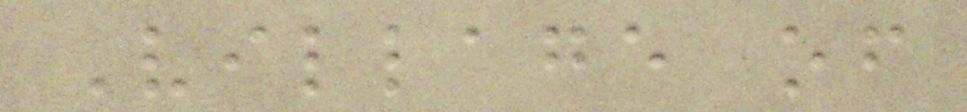Village of
